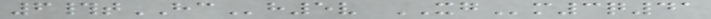6#tHCh5v XGm3q41
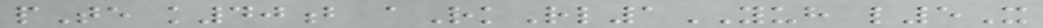pTe k40b aRkRl1YUH l5X
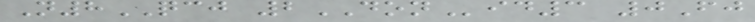N8QCJ 2DONid3 0Fj
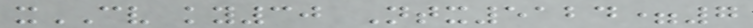xCV ky30 Ntx5124=7
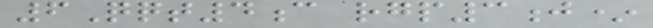6Qqt4c rgp3j*
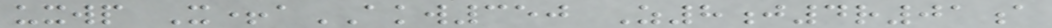uxwp X+aAKW350 Z8j4r01a
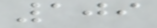109
